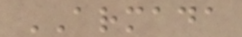ARMADA
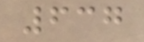637
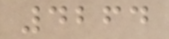4264
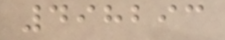498293
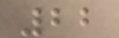22
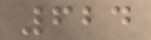624
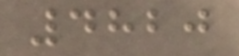4820
